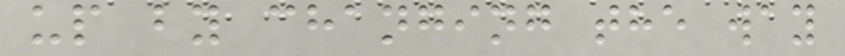up by changing the way
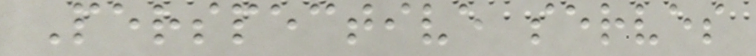Perspective serves
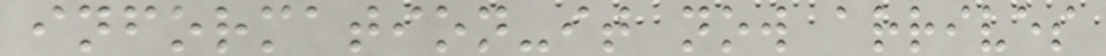information-it now arrives
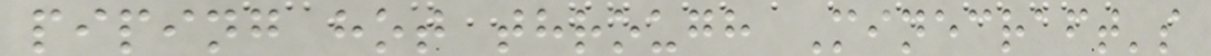piping hot through Minecraft's
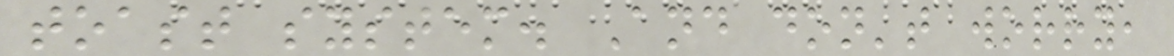toast system. And don't worry,
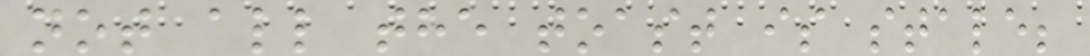not all the toast is stale;
